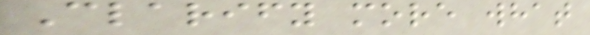Clarify more what
